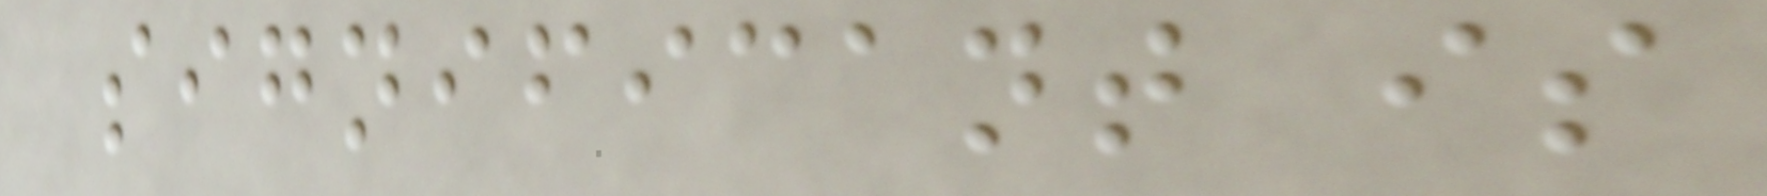significant is
